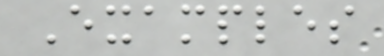Examples
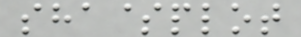sha$plot
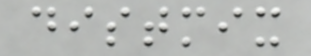distmix
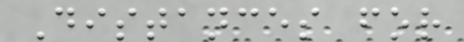Distances for
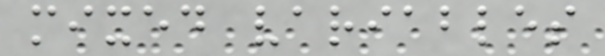mixed variables
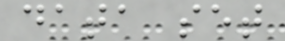data set
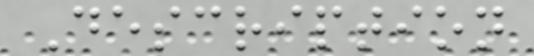Description
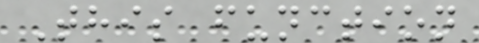This function
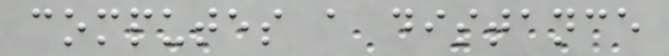computes a distance
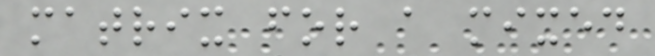matrix for a mixed
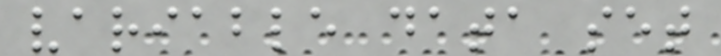variable data set
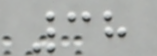38
